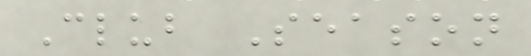Club Season
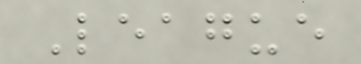League
